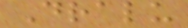Dralu
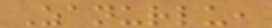Zanurlu,
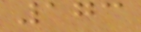173
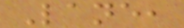Lane,
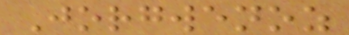Jorgwenoz
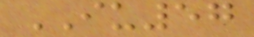IU57
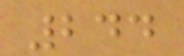244
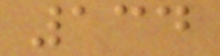134
